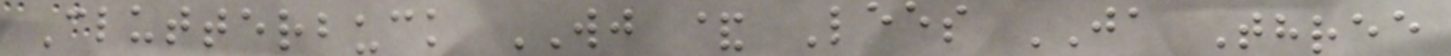Clutterbuck WJ & Lees JA Three
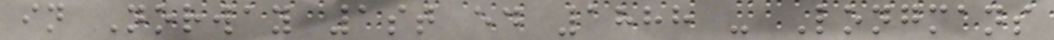in Norway 1st ed 1888 - Longmans
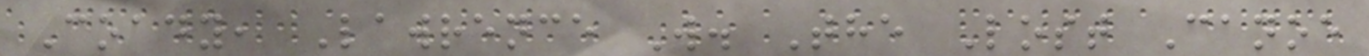Coady, Lawrence W. The Lost Canoe
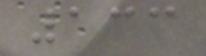133
